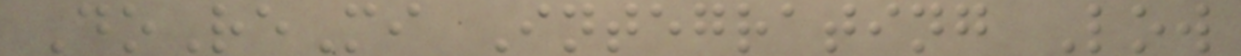DoReMi Integrating Low
